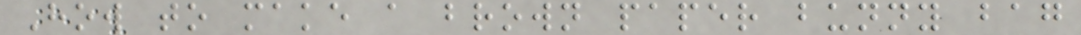How to make a brown paper bunny bag
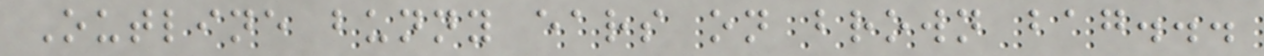Outline bunny ears on brown bag...
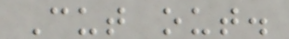Cut out.
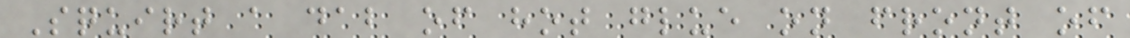Squirt a dab of hot glue on front of
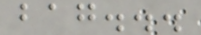bag...
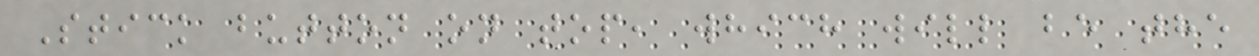Stick button on top, which will be the
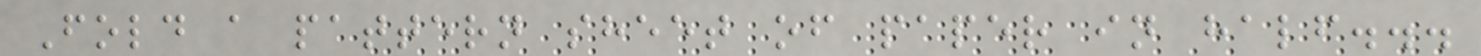Fold a pattern sheet of paper in half...
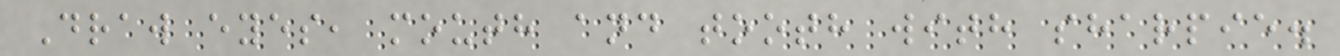Draw eyes, mouth and tooth with sharpie.
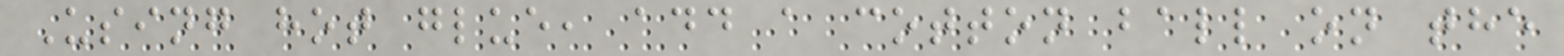Using hot glue, add a cotton ball on the
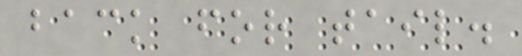back for tail.
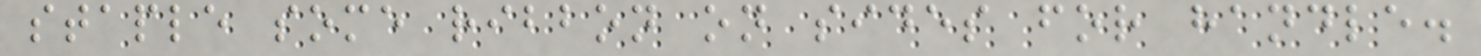staple some ribbon on sides for handle.
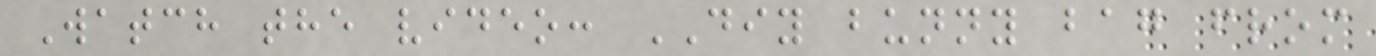Watch the video: DIY bunny bag from
